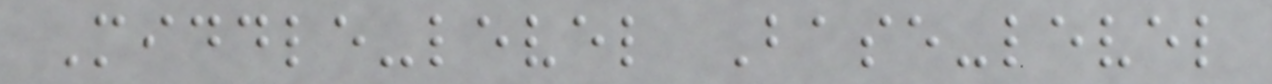Middle-level Base-level
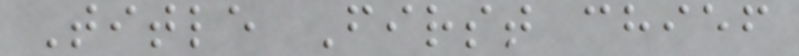Title First chief
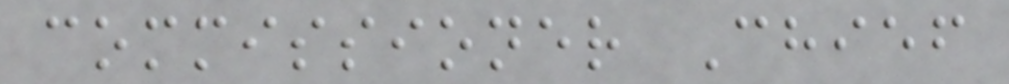commissioner Chief
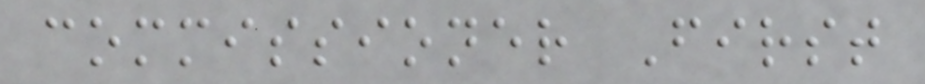commissioner First
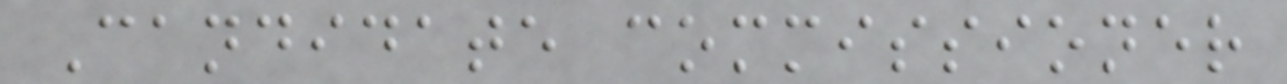Candidate commissioner
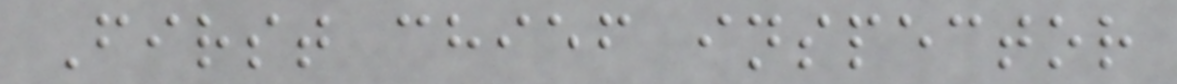First chief inspector
